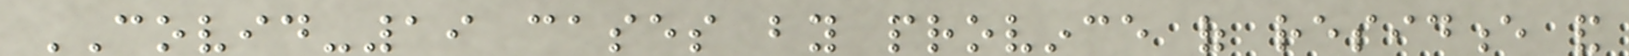COVID-19 cases by province of residence and
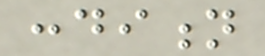condition
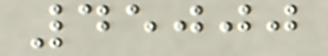45000
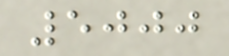5000
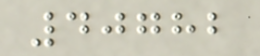40782
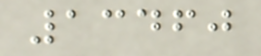13460
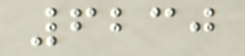6230
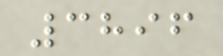3896
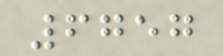6757
